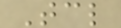Tcl
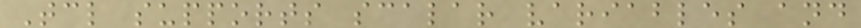Tcl supports scalar variables and
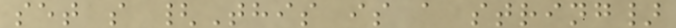set s {This is a string}
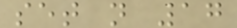set n 17
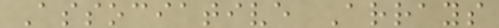Associative Arrays
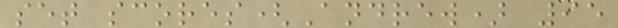set scores(Andrew) 95
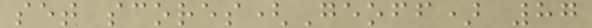set scores(Geoff) 87
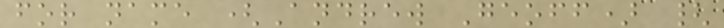for name (Andrew Geoff) {
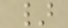}
